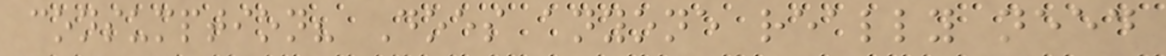consumption? Does anyone really need
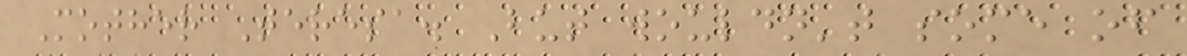Mother Teresa. But wouldn't some of
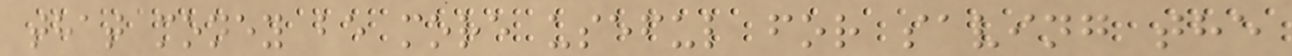that money be more useful for saving the
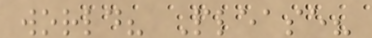world? Please?
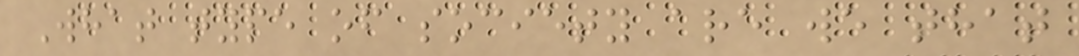What type of society are we that
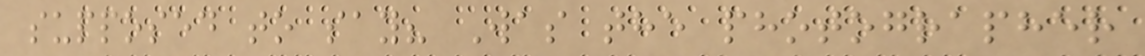supposed to say? Was the photographer
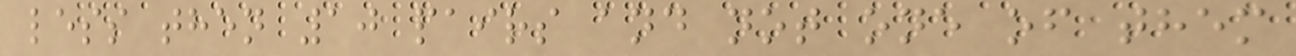less then 10 pairs and not one of them
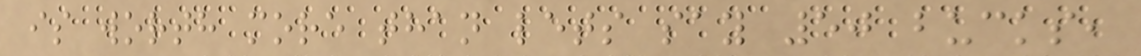is worth more than lets say 50 bucks,
